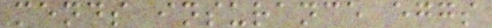mends insurance eggs
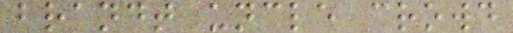brandt uncle crowd
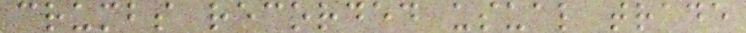crumbs recorded usual trade
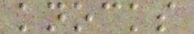knocks
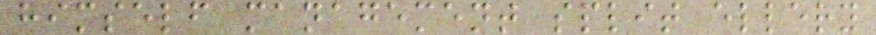himself management split ellery
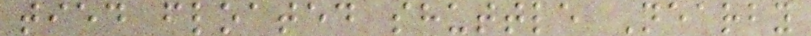tied floated shuttle Nearby
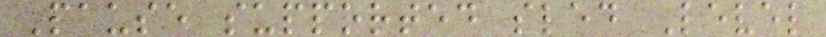Pause supported sled Level
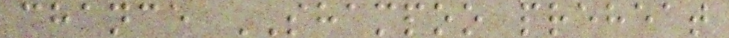chance SHAMPOO preheat
